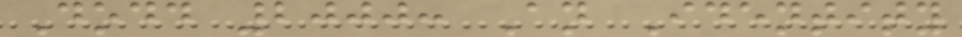Dodd 2000: An Identity
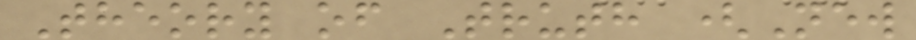Theory of Truth (New
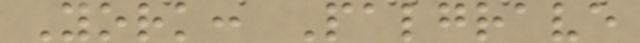York: Palgrave
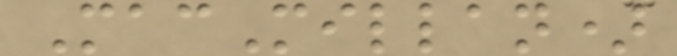MacMillan)
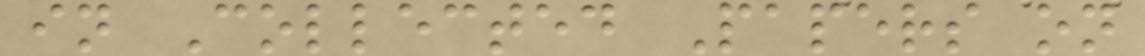in Collected Papers on
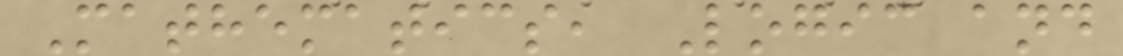Mathematics, Logic and
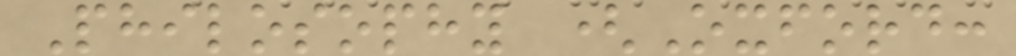Philosophy (Oxford:
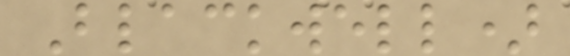Blackwell)
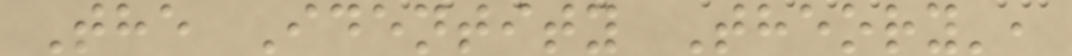The Identity Theory',
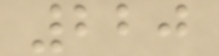220
